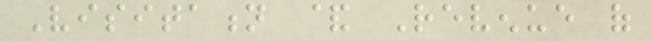Visitation & Revenue of
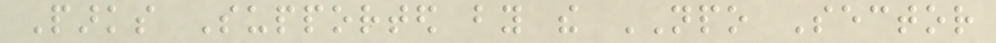Parks Supported by the NPO Sector
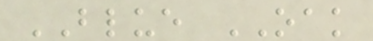BLUE OAK
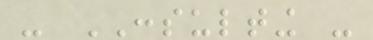- CONSULTING -
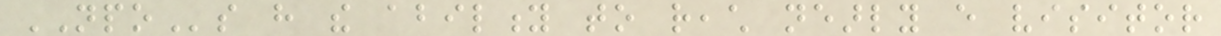NPOs have the ability to reach nearly every visitor
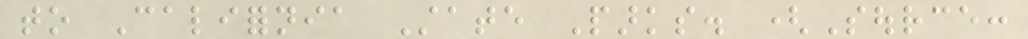to California State Parks. (Source:
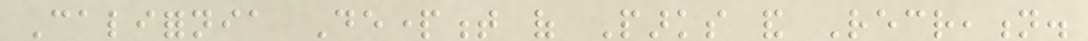California Department of Parks and Recreation.
